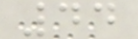44
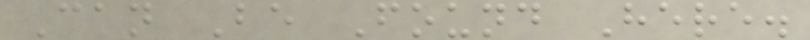Can Be Found Here.
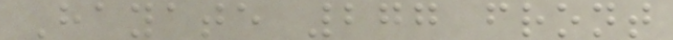Hayate 277 front
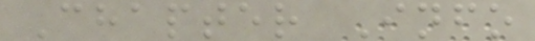Chapter Info
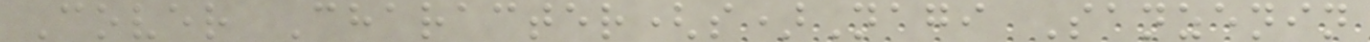Cover Character(s)Nagi Sanzenin
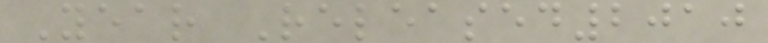Year Released2010
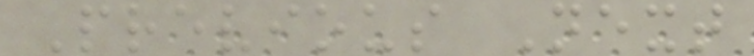Previous Next
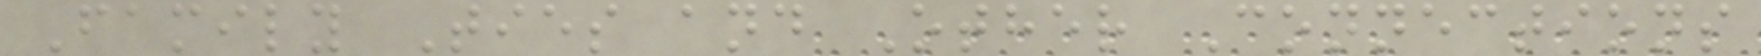Family Ties and Other Connections
